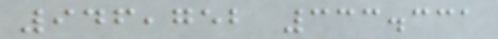946,752 333.331
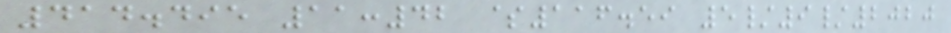414.495 11:42 $116.59 5/9/2020
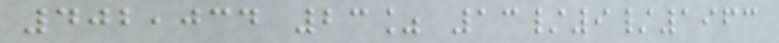402,034 23% 13/9/1963
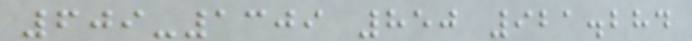609-1309 850 921.284
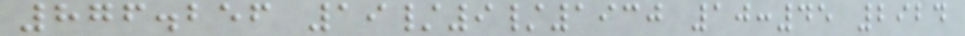876.256 19/9/1930 10:45 2924
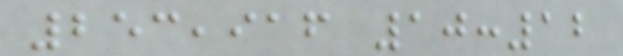253,916 10:12
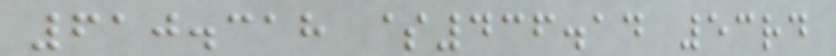610.318 $436.14 53rd
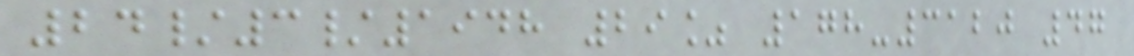24/3/1948 29% 178-3120 47
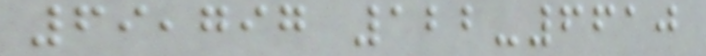69,797 122-6610
